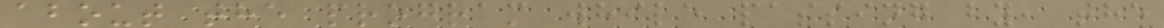about the program while passing by, the
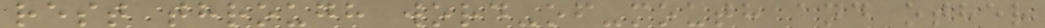rest through word-of-mouth and other
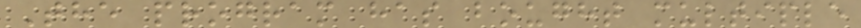The program has bought multiple
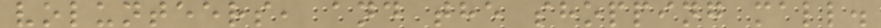volunteers, and the shopping mall.
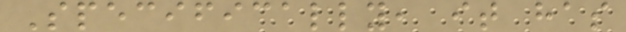Specifically, it has
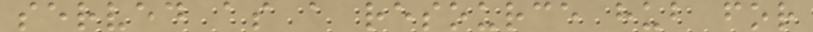served as a resource hub for
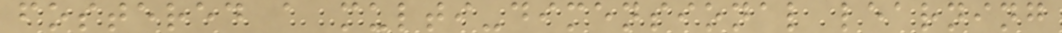fostered a multi-dimensional learning
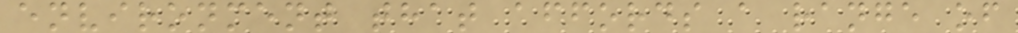environment that affords a range of
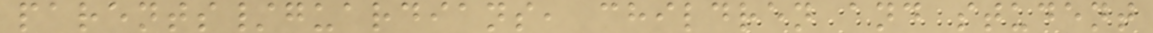parents/guardians, children and student
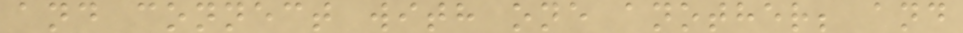and connect with one another; and
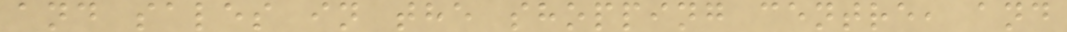and sales in the shopping centre, and
